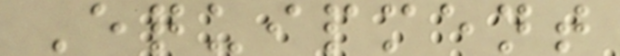Equipment
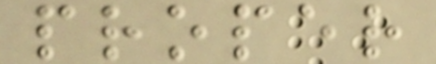proper
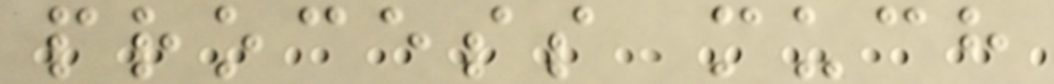process much
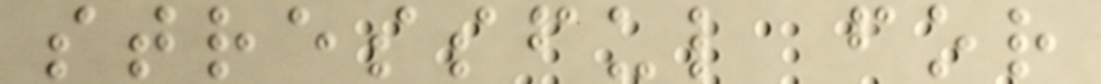stressful for
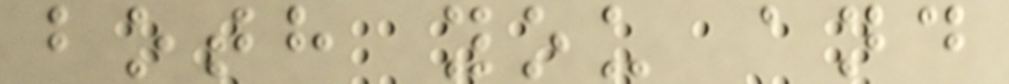both you and
